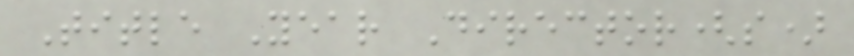Title Year Director(s)
